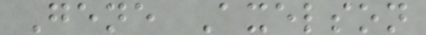Gene Axelson
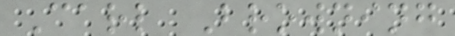Carl Browning
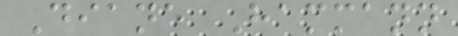Diane Hammann
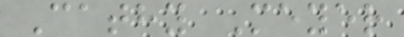Cathy Meyer
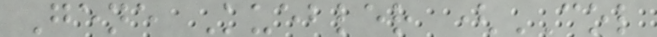Gene Kuebler (COL
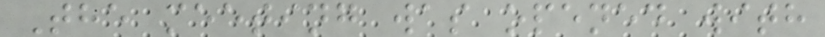The meeting was opened with
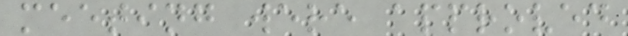meeting were approved
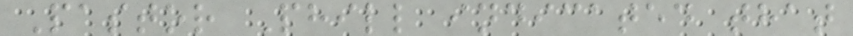Pastor Phill indicated that
